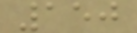150
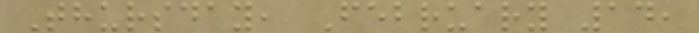Thursday, February 14,
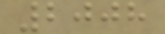2008
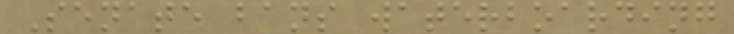Senate bans waterboarding
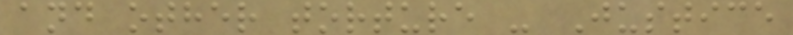and other torture - Justice
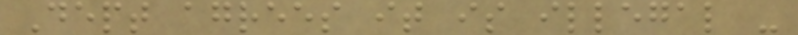Dept agrees it is illegal -
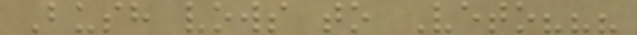Bush vows to Veto???
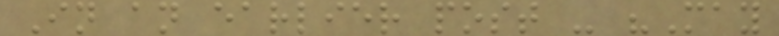In an earlier post - "May
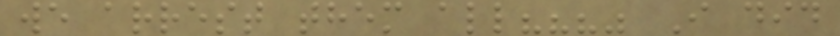we arrest them all???" I did
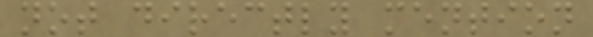not directly mention
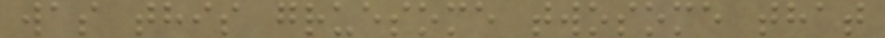was this gruesome twosome that
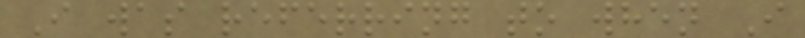I was referring to when I
